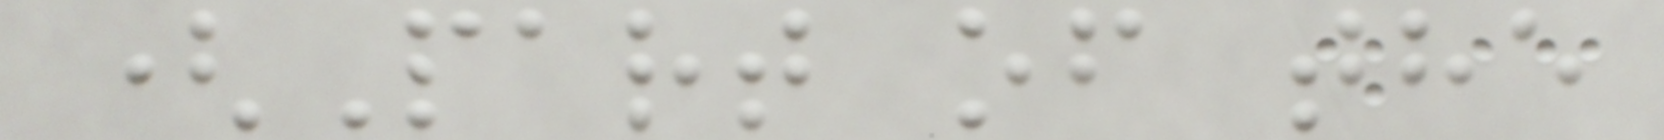(Part of the
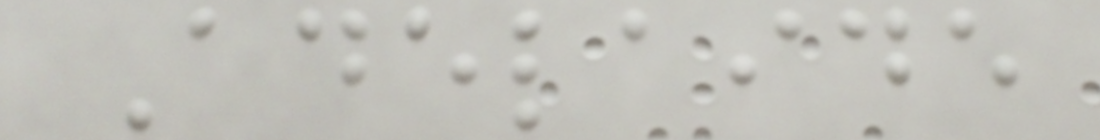Adelaide
